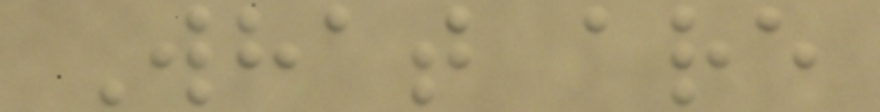What are
